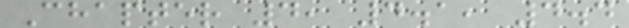Chapter 4, 4.1, 4.4
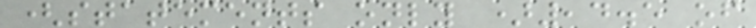(statements only ),4.5 of
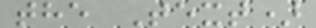the Text)
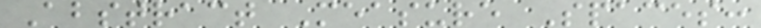Abstract Measure Spaces:
